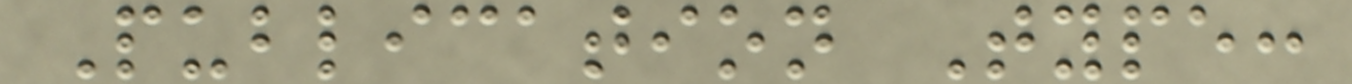Publication Type:
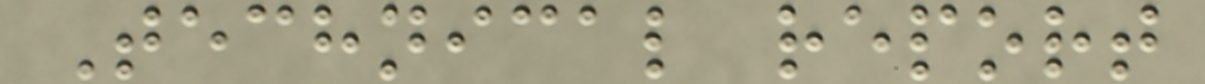Technical report
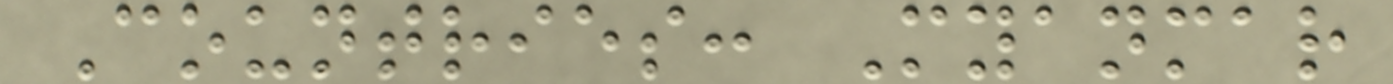Countries: Myanmar
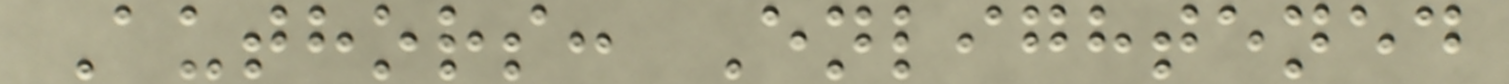Authors: Enlightened
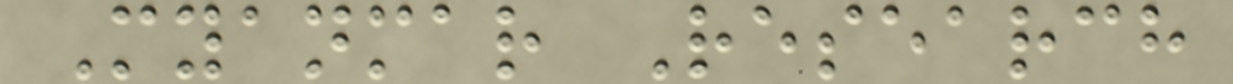Myanmar Research
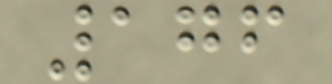176
